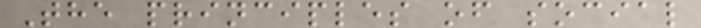The principles of social
